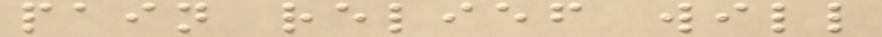pain relief will
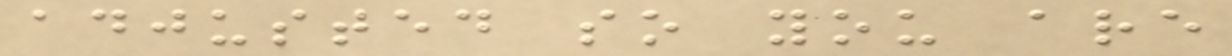adjusted so you are
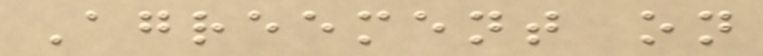Agreement on
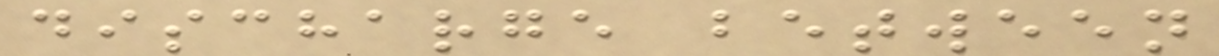discharge between
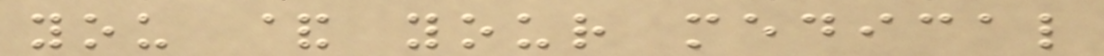you & your medical
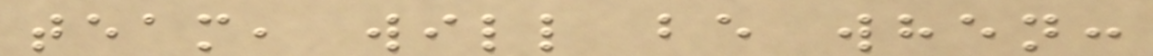team, will be when:
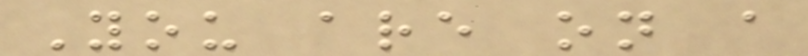You are on a
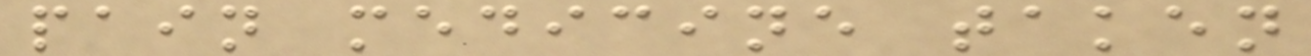pain medicine taken
